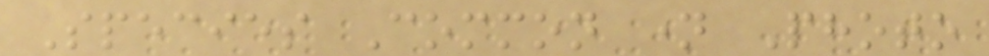Species Common name Photo
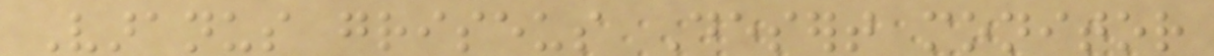Varanus griseus Desert monitor
